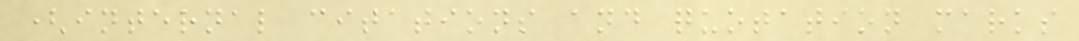(internal citations and quotation marks
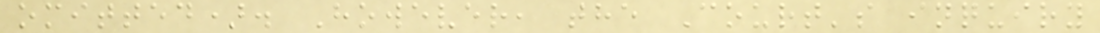omitted). However, the Court's inquiry
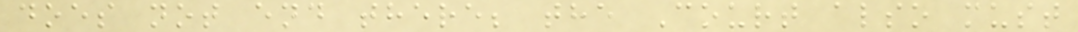does not end there; the Court also must
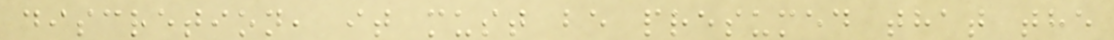discretion, it must be presumed that the
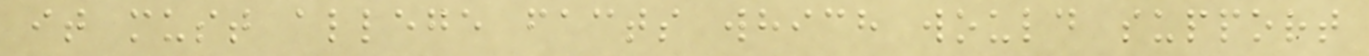it must allege facts which would support
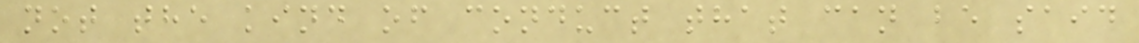not the kind of conduct that can be said
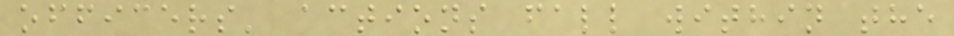officers' actions fall within the
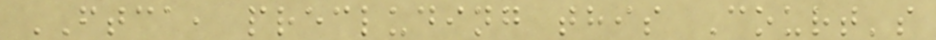FTCA, precluding this Court's
